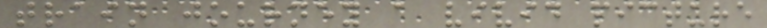train journey a vivid picture
